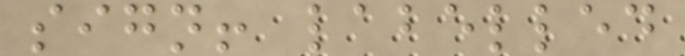sign! labelled
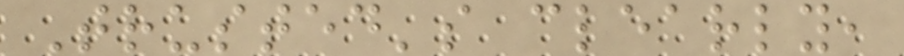Trusted's clearly,
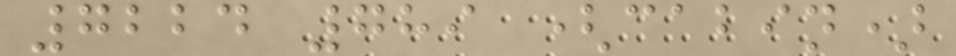7224 789 (cabin)
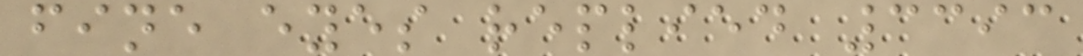fine eyes replied 3393
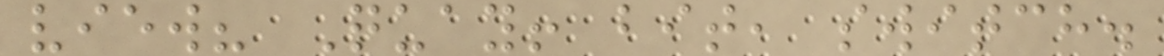view? Quay! bit, switch.
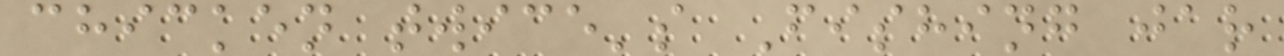chicken twice's Fishing jar
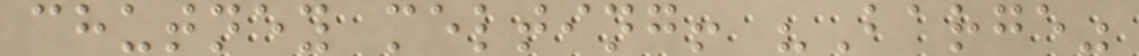chutney melting! "Barge"
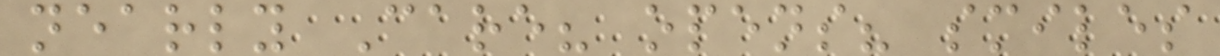nearly Care? opens? smiles
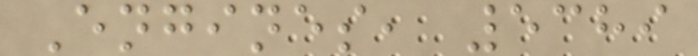Engines, 5389
